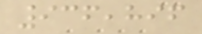936,896
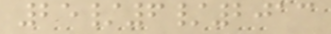25/6/2013
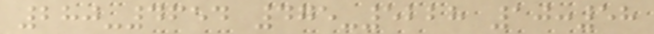280-4654 475-5228 10:58
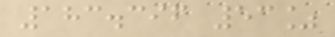183.396 53%
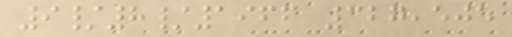9/8/1966 327,505
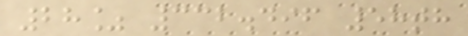28% 332.496 58th
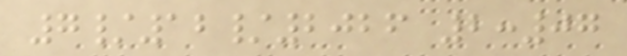7/12/2026 2:07
